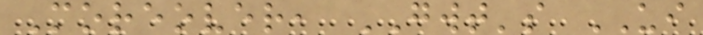Moreover, GWT's UI
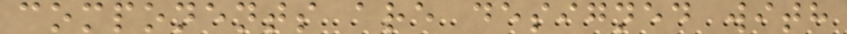components are designed with
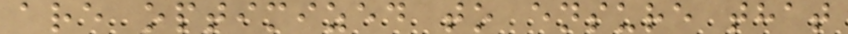are optimized to ensure that
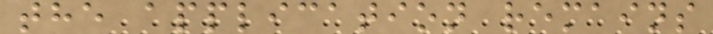the application remains
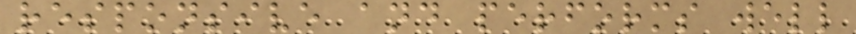responsive and performs well
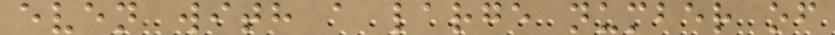even with a large number of
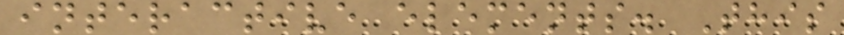interactive elements. This
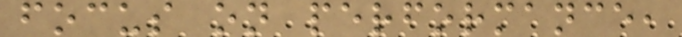focus on performance,
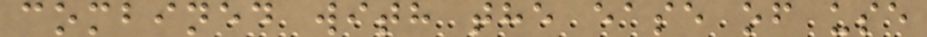combined with the ease of use
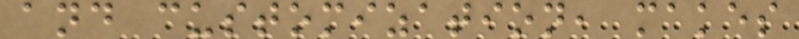and customization, makes
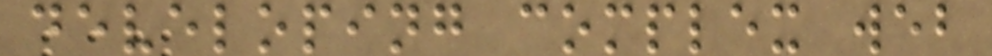developing complex web
